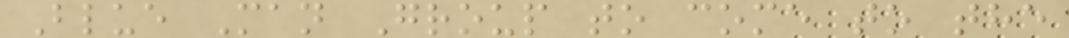Blue Man Group to come to the
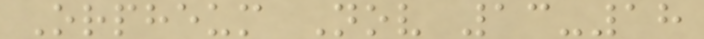Orpheum Nov 13-18
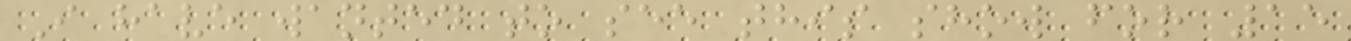I have wanted to see this show for 15
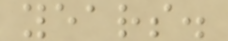years.
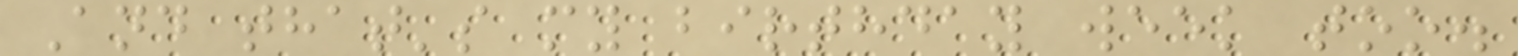And that's my birthday week too.
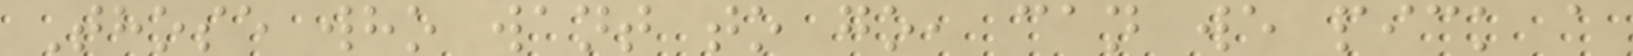Those who want to go, can we pick a
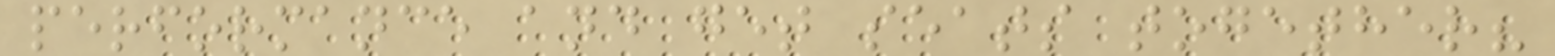performance and get seats together?
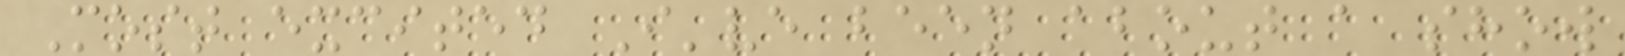Most excited I've been about a show
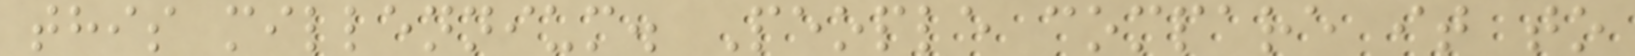this millennium. People compare it to
